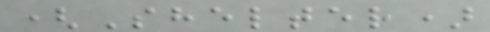(Shelter)
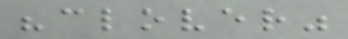"clover"
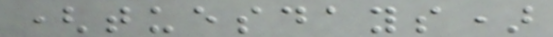(tuesdays)
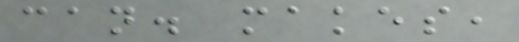can. makes,
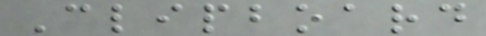Clipboard
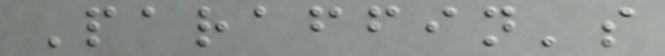Paraffin's
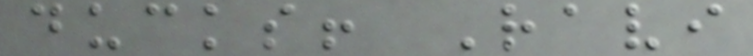ducks! Ravi
